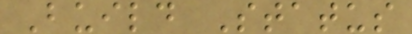Build Status
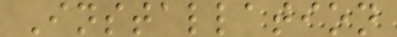Installation
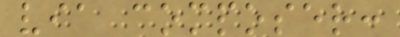via composer:
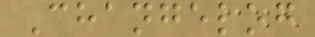Changelog
